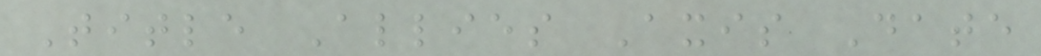Title Allies Axis Date
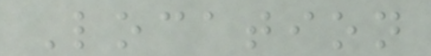Location
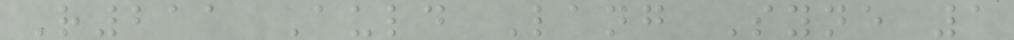R211 Auld Lang Syne 1
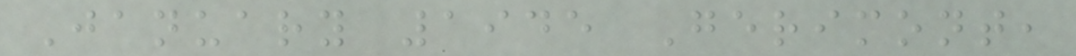January 1945 Gerimont,
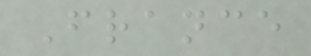France
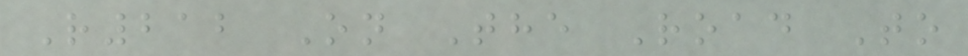R212 On The Road To
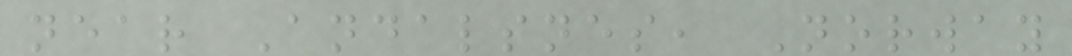near Andalsnes, Norway
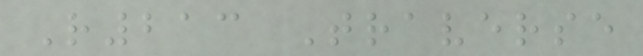R213 Traverse
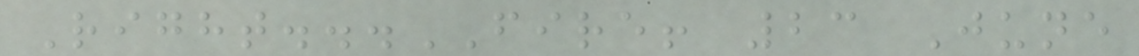Right...FIRE! 23 June
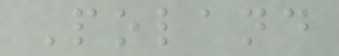Poland
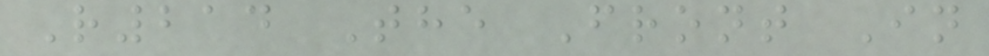R214 The Front In
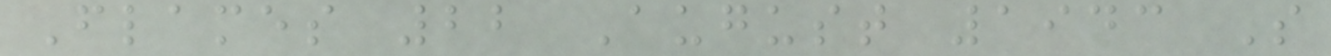Flames 22 August 1943 S
